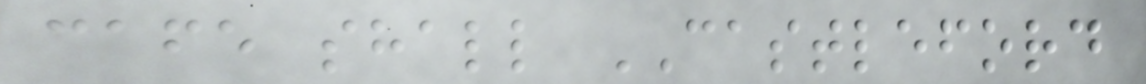cafe shall CASTLEFORD
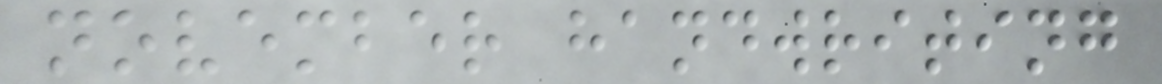november handwriting
